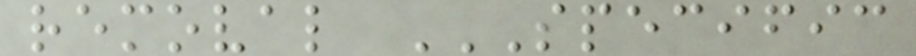removal SPECIFIC
